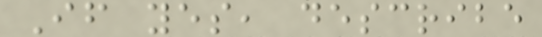If yes, describe
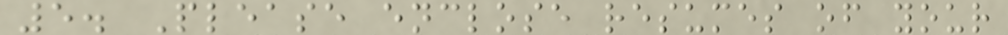5. Please enclose resumes of your
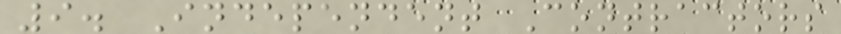9. Independent Contractors
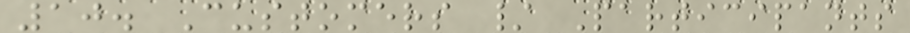10. Customers / Participants
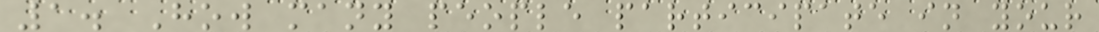1. How many people participate in your
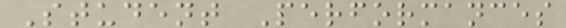Student Performances
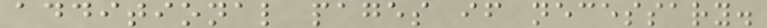additional pages if necessary.
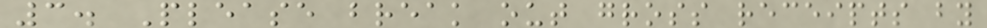3. Please break out gross receipts by
